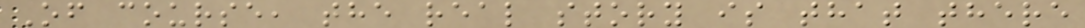Of course, the real story is that there
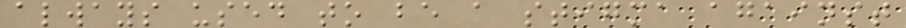always used to be a stigma against
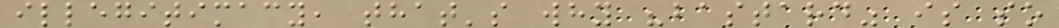illegitimacy, that's why "bastard" is so
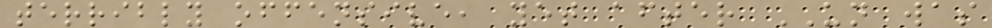terribly offensive, yet after UN was
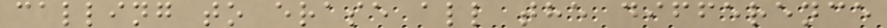calling to erase all the difference
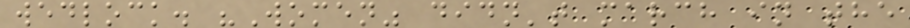wedlock. "Women" didn't march in the
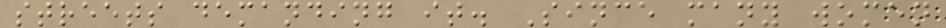streets demanding it. Since many women
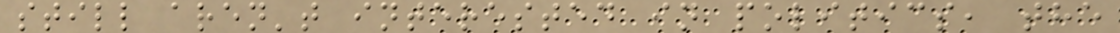still aren't interested in politics, the
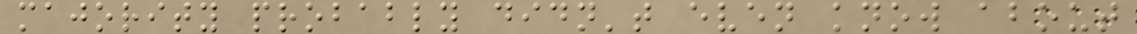majority probably didn't even know about
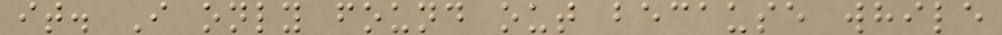it. I only found out because while
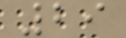29
